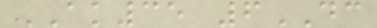AK35 6DC
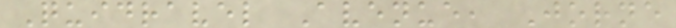Quidravel Avenue, Jorne
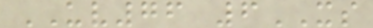UV76 6XS
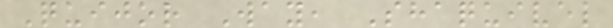Quijor Way, Shaquivel
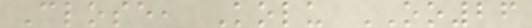Close, Kolu OO26
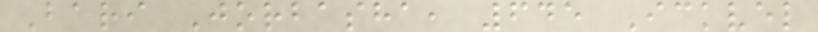Bari Jorbasha, 645 Ickvel
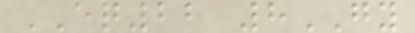EQ22 8GY
